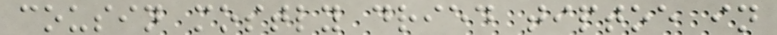cousin mostly dried tiptoe in
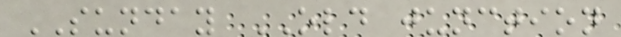SUNDAY OLD junction
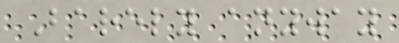Barely anyway
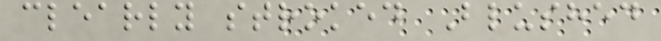clearly stroked Blushed
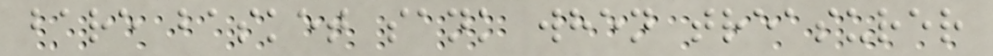bare basket sank when treasurer
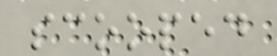scooped
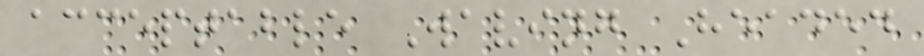acceptable Waving Headed
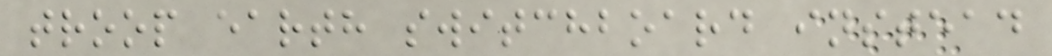troop earth switchboard instead
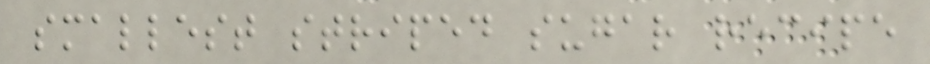smallest striped sugar recipe
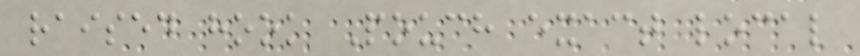raised hook Pouch exact local
